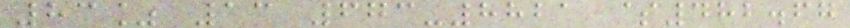83% 13 673-8821 $482.67
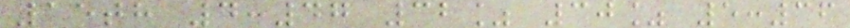15th 4:47 32% 30% 5:36
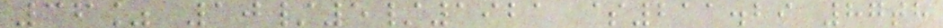36% 10/5/1921 $211.29 87th
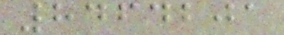8464201
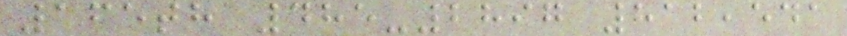165th 485-2897 812,541
